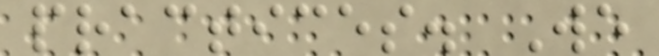practices. We
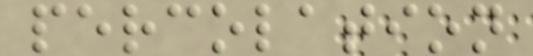percolation
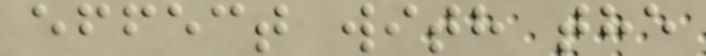effect with the
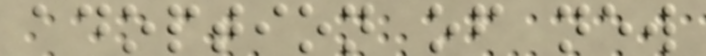adoption of new
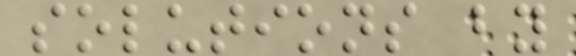solutions by
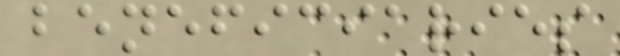beneficiaries
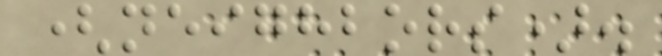(neighbors).
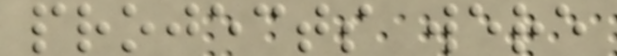projects were
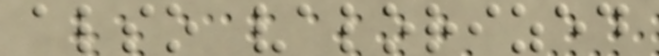also valorized
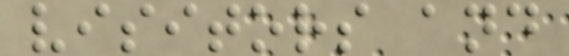visitors and
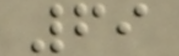69
